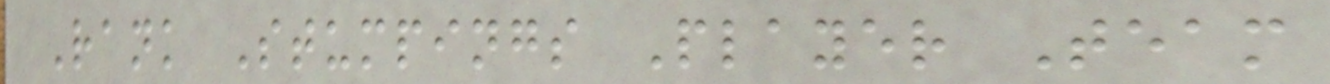Rank Stumpings Player Team
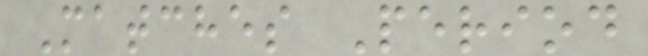Matches Period
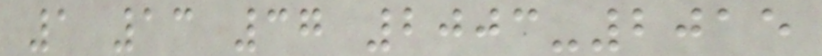1 13 37 2003-2015
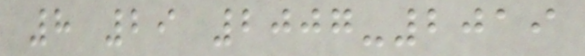8 29 2007-2019
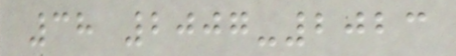38 2007-2023
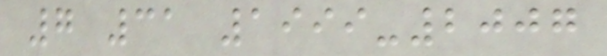7 31 1999-2007
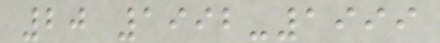20 1992-1999
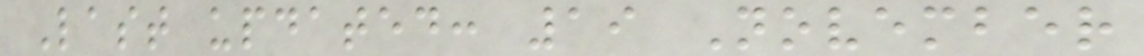Last updated: 19 November
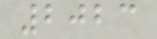2023
